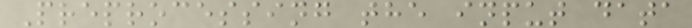Preprocessing the input data
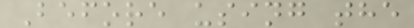Before using the
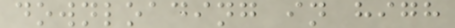downloading in high
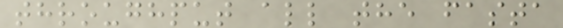throughput all the fasta
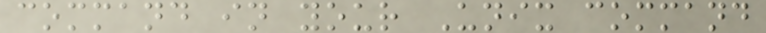command in your Unix command
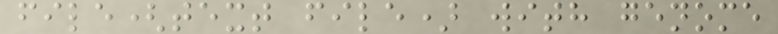file(text file) with genome
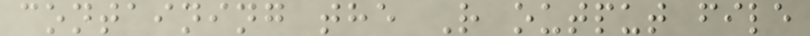containing the R output file
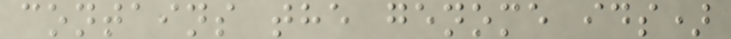contains the genome ids)
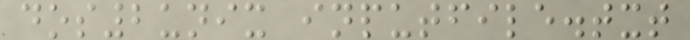dos2unix inputfile.txt
